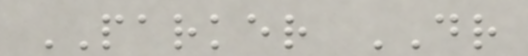PARKER DR
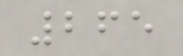265
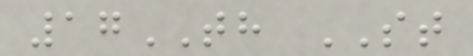17TH ST
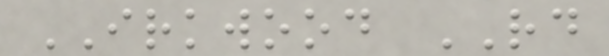IRKWOOD RD
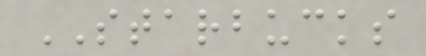STARBUCKS
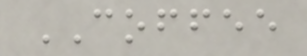COFFEE
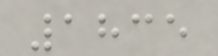1835
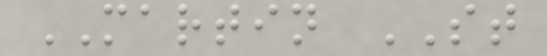MARTIN ST
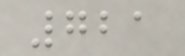721
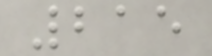215
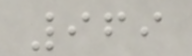969
